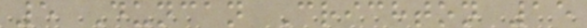5 Duncan Crichton 15
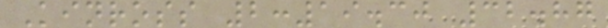Kinross 2:19.30 32.87
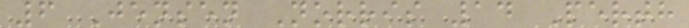6 Jensen Norris 14 Perth
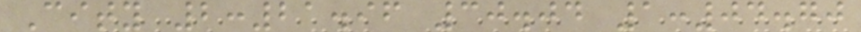City 2:21.96 30.04 1:04.70
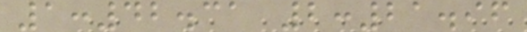1:42.31 2:21.96
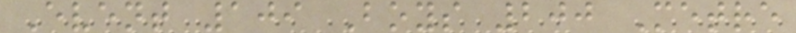Event 109 Boys 200 Metre
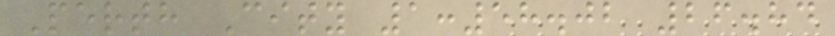Perth City 1:58.02 26.84
